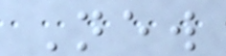New
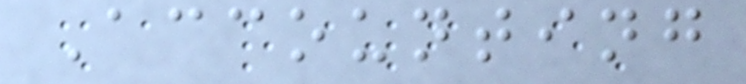Accounting
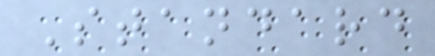Standard
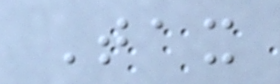Tax
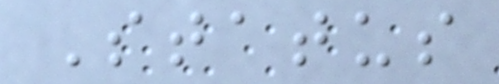Status
